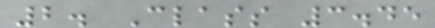2. Class 3.45
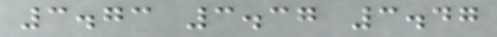3.73 3.37 3.47
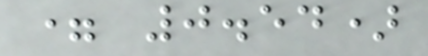= 0.54)
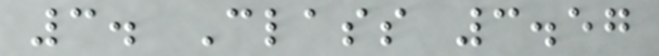3. Class 3.57
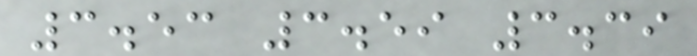3.53 3.59 3.39
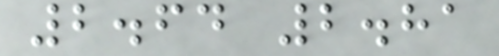2.64 2.81
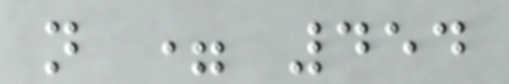n = 454
